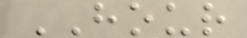HOUR
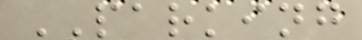PARKING
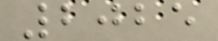2025
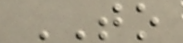TO
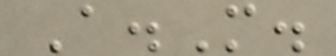A.M.
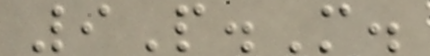9P.M.
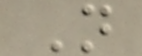N
